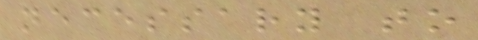necessary to
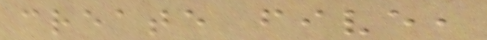create five,
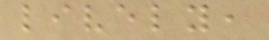lively,
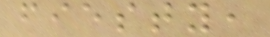fiesty,
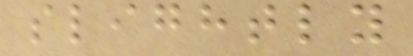slightly
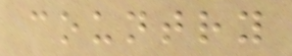country
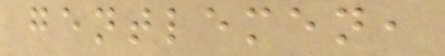gentlemen,
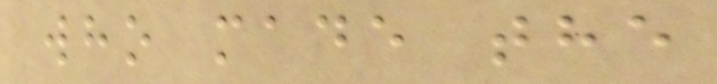who made the
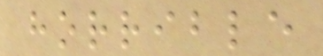horrible
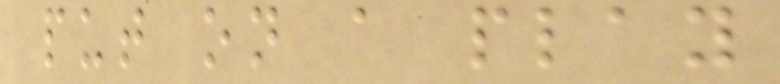put on a play
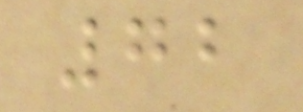72
